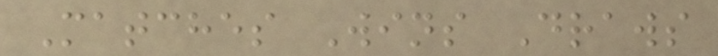Matches Wins Draws
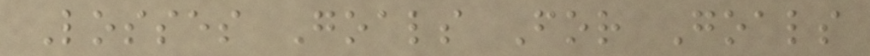Losses Goals For Goals
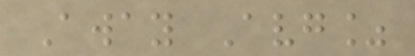Away Avg%
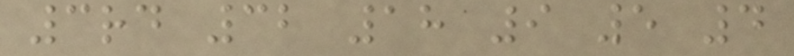3rd 32 18 9 5 4
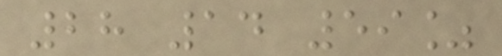28 14 59%
